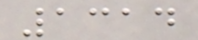1314
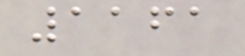1161
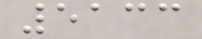5133
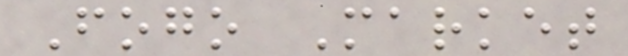Fogo Market
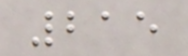215
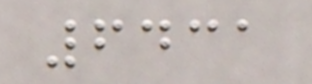6431
